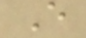E
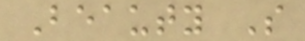Beauty S
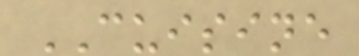CUISINE
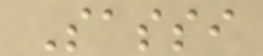Sassi
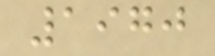1970
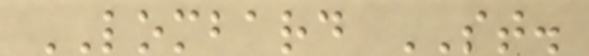LOMBARD ST.
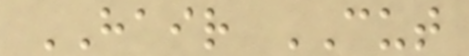HAIR CUT
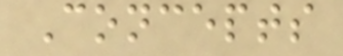Concepts
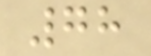78
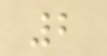2
